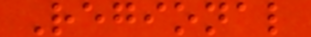Regional
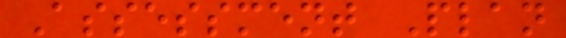Assessment Plan
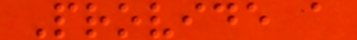Provide a
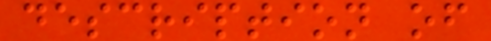description of
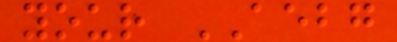your AEBG
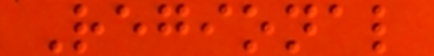Regional
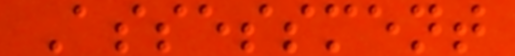Assessment
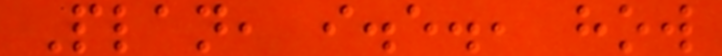Plan, i.e., how
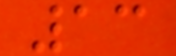13
